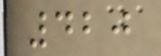420
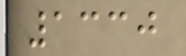1330
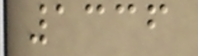1336
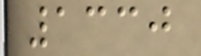1330
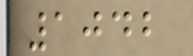1042
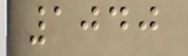1040
